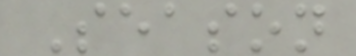Season
